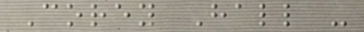Corey Hall -
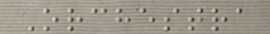Orchestra
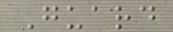Guard
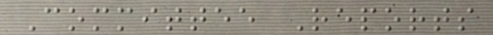Committee Reports
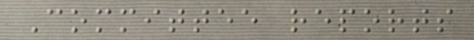Committee reports
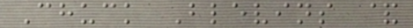Chuck Blevins &
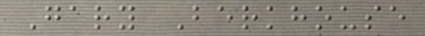Gary Berkhouse
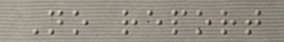No report
